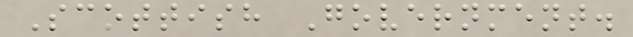Scottish Government.
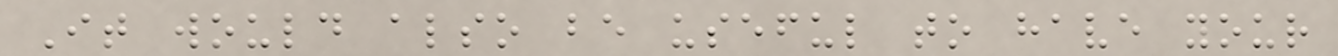It would also be useful to have your
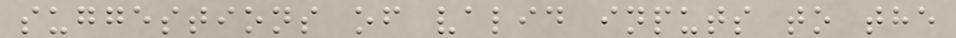suggestions of valid inputs to the
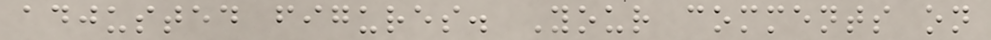adjusted figures. Your comments on
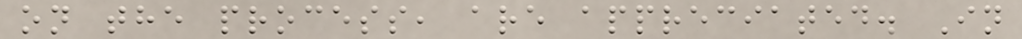on the process, are appreciated. In
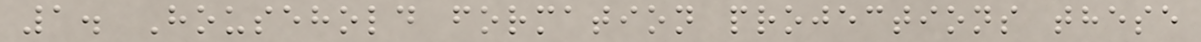1. Household formation projections these
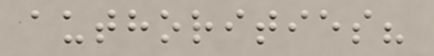authorities?
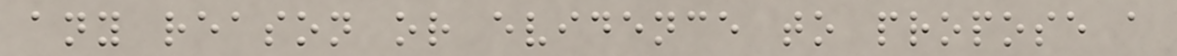any reason or evidence to propose a
